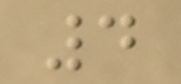4
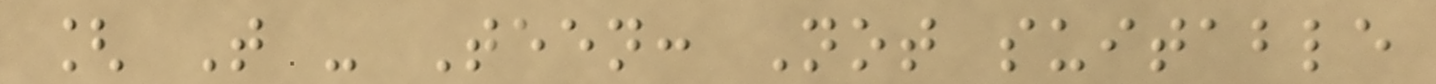[ T - Teen: Not suitable
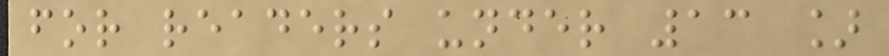for readers under 13 ]
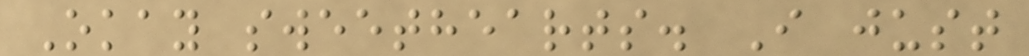Okay sweethearts. I just
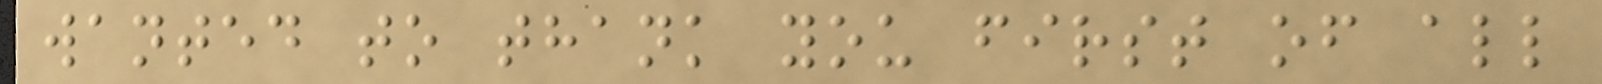wanted to thank you first of all
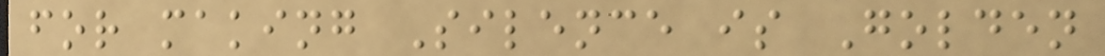for making Silence is Golden
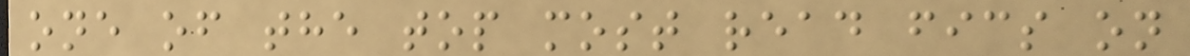one of the top most read fics on
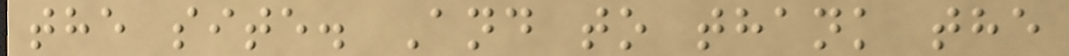the site. And to thank the
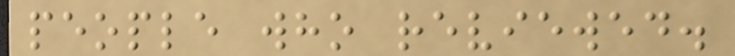people who reviewed.
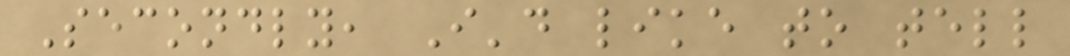Secondly, I'd like to tell
